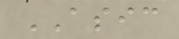ASIC
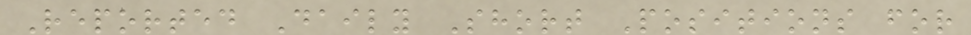Reported Daily Short Positions for
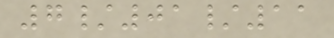7/01/11
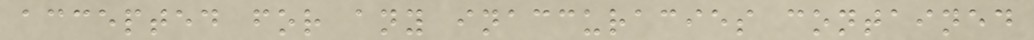accepted for any inaccuracies contained
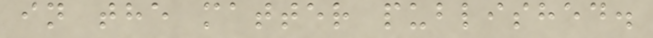in the matter published.
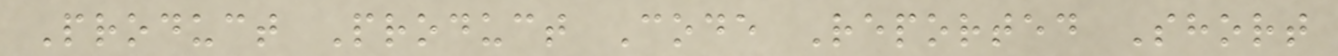Product Product Code Reported Short
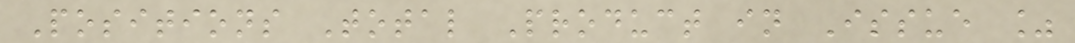Positions Total Product in Issue %
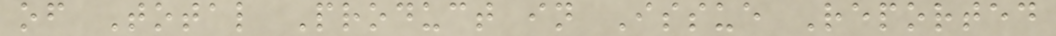of Total Product in Issue Reported
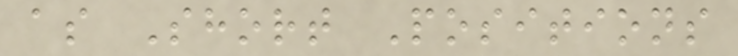as Short Positions
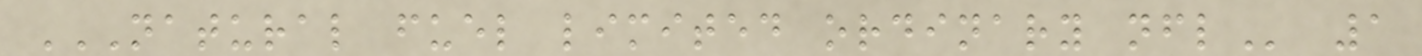NATURAL FUEL LIMITED ORDINARY NFL 1
